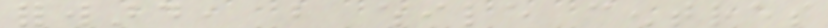forward, but while centres
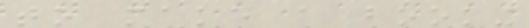to make a booking
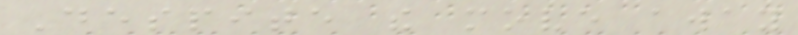Despite the move away
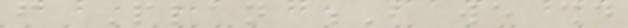from Plan B we should
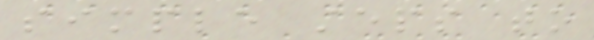simple steps to
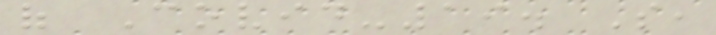of Covid-19. So,
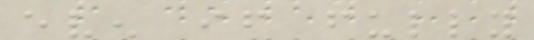even if fully
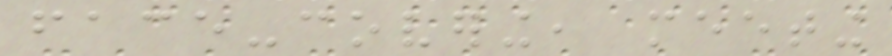face-covering, meeting
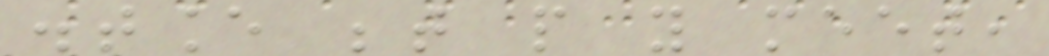distance between people you meet,
